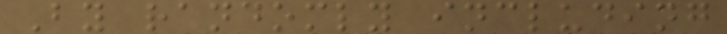By randomly including
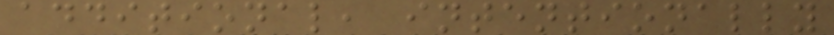additional, intentionally
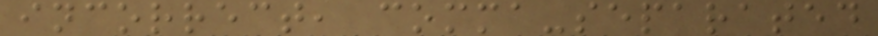incorrect, comma-separated
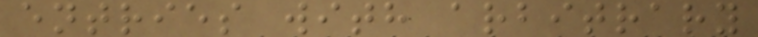entries with arbitrary
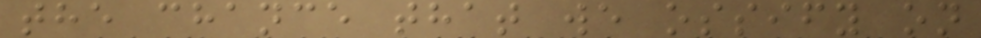the chance that we ossify on
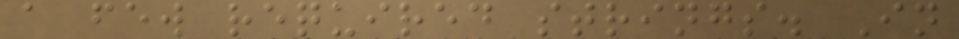a few required strings. In
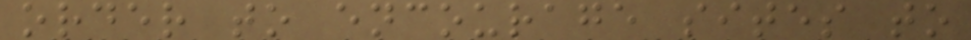order to encourage sites to
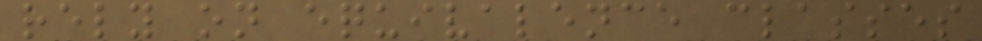rely on equivalence classes
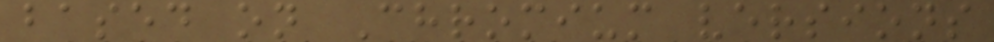based on Chromium versions
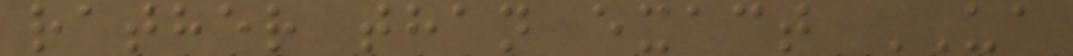rather than exact UA
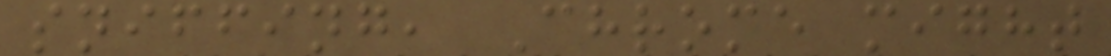sniffing, Chrome might
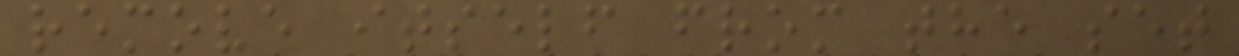remove itself from the set
